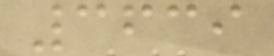3639
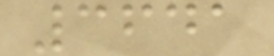3641
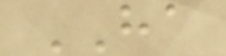HA
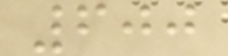600
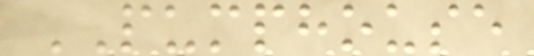PUMPHOUSE
